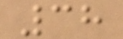38
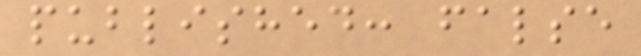published: false
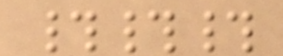###
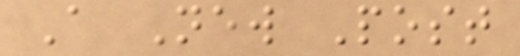A New Post
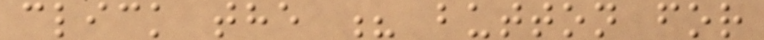click the ? button for
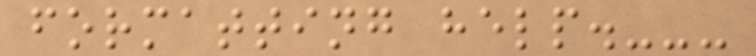formatting help.---
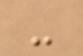-
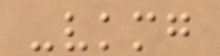-vkmg
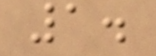1.
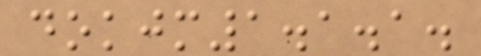dokjm1.1.1.
